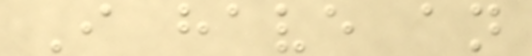I have an
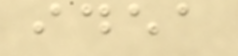idea
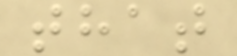that
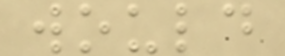would
